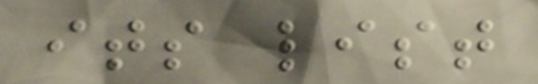its list
